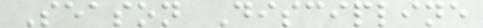Season Discipline
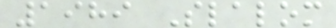1989 Slalom
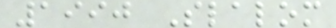1990 Slalom
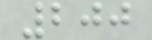200
